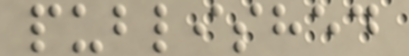published
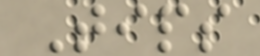Tips
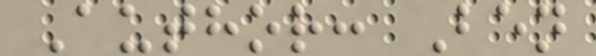Author: Ben
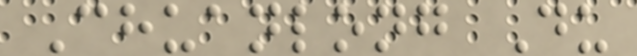Chuanlong Du
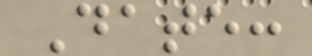Date:
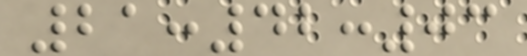21:42:03
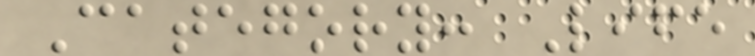Category: Life
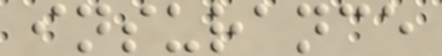insurance
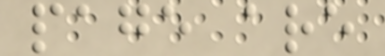page are
